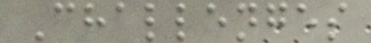Challenges
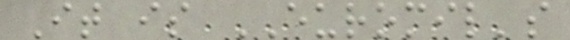It is EUROMIL's
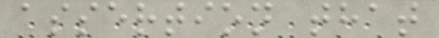assertion that
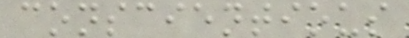conscientious
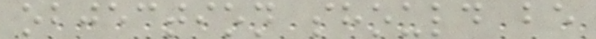objection should be
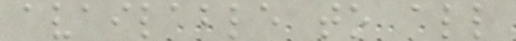available to all
